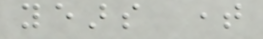years time
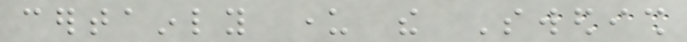certainly under the Swedish
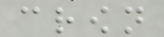crown
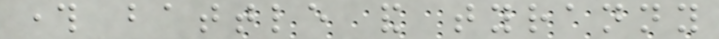through battle and tyranny
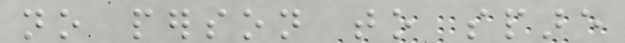no person to spare
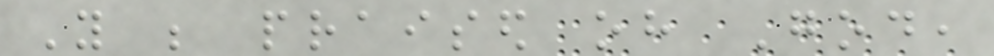You be praised oh God,
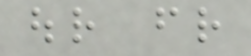our friend
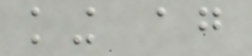king again
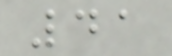41
